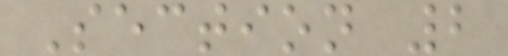Section 2
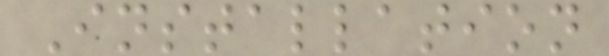Installation
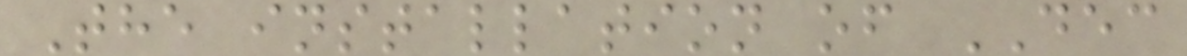The installation of DEC
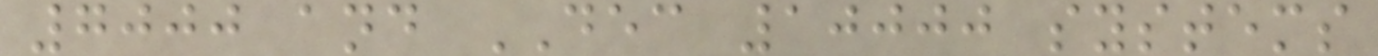7000 and DEC 10000 systems
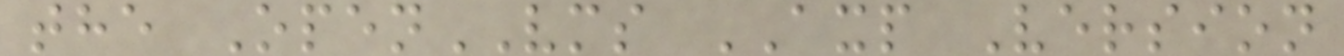the OpenVMS AXP Version
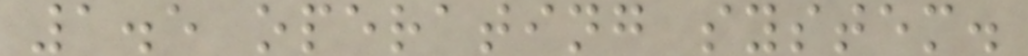1.5 operating system.
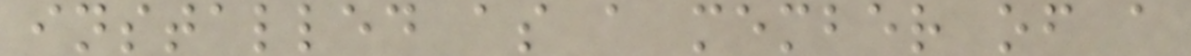installed as a member of a
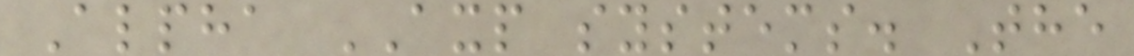Alpha AXP systems. The
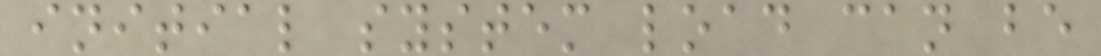initial system load can be
